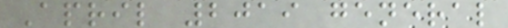April 2019 general
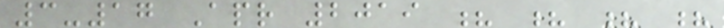3-17 Apr 2019 ? ? ? ?
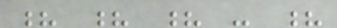? ? ? - ?
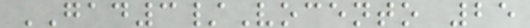GAD3/Vocento 25
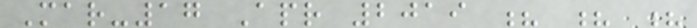Mar-17 Apr 2019 ? ? ?
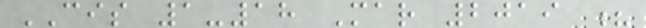CIS 1-18 Mar 2019 ?
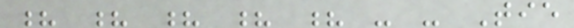? ? ? ? ? - - Tie
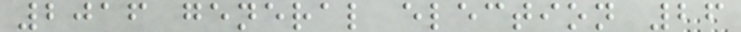2016 general election 26
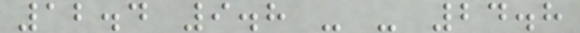12.4 9.8 - - 24.8
